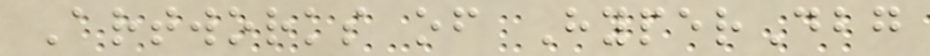Artworks of HyperDbg
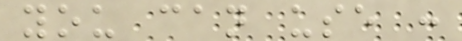you can use :
